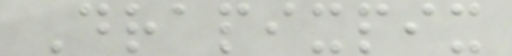Drapixpix
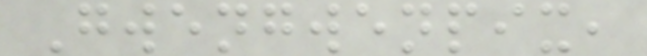Gwengwenpix,
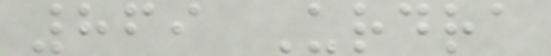869 Urdra
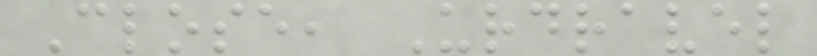Close, Urdravel
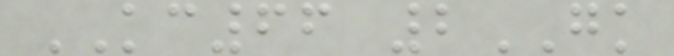KC66 2GK
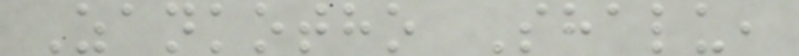Zankotho Shalu,
